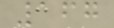167
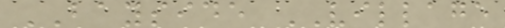BAYSIDE VILLAGE
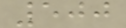500
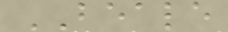BEALE
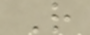R
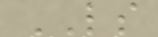LS
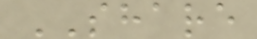SHARE
